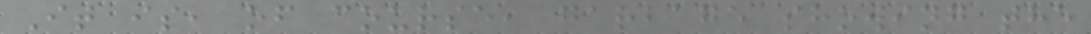It is, of course, garbage showing the
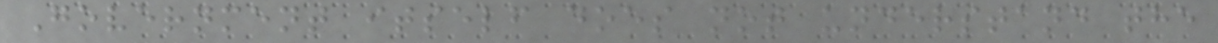Government itself does not understand the
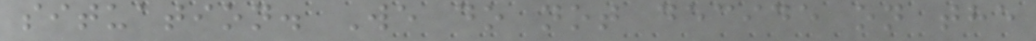situation. We do not decide on the
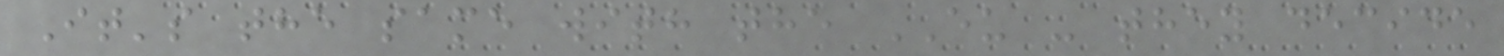It's the same with the EU - they decide
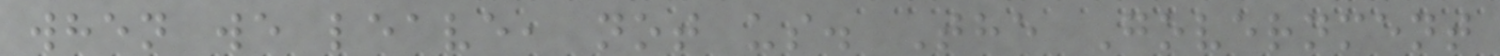when we leave, not us. The Government
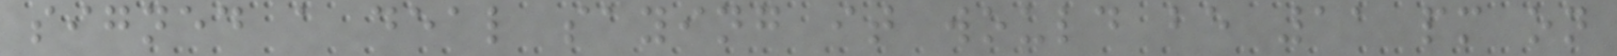signed a deal saying it would be 11 pm on
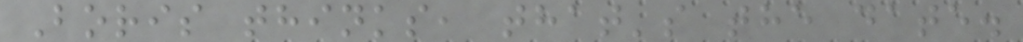Boris thinks, that's the date.
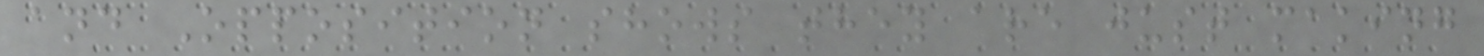and Opposition shows they are just making
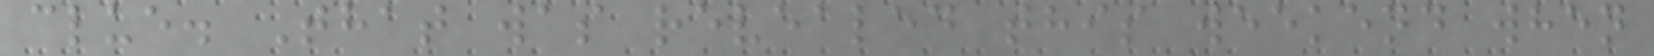clue. That was revealed this weekend when
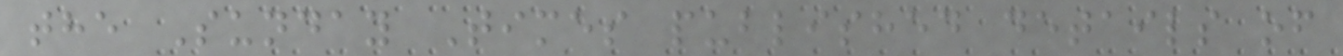the Sunday Times published details of
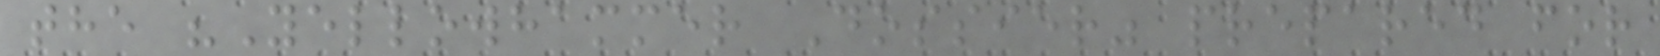the "Yellowhammer Dossier" prepared for
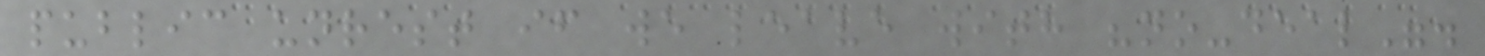public unrest if we leave with "no-deal".
